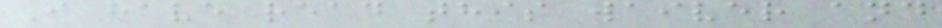I have read this waiver and
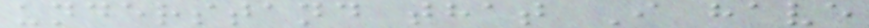understand that I have
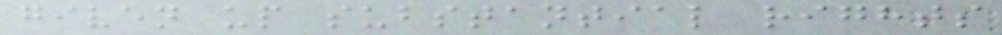given up substantial rights
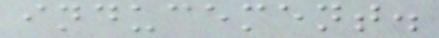inducement.
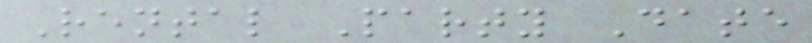Rental Party Date
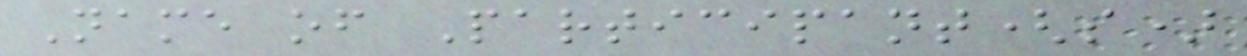Name of Participant(s)
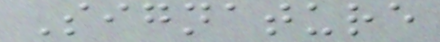Signature
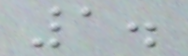1.
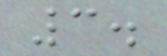3.
